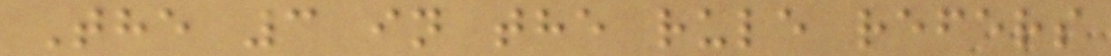The 3 in the rule refers
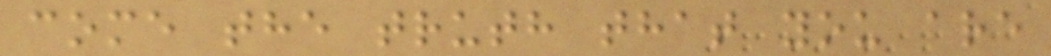come the truth that you are
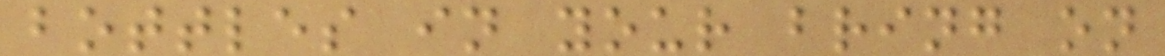bottles in your bring on
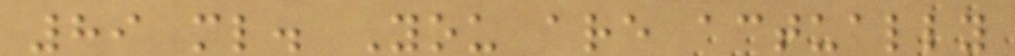89 ml. You are actually
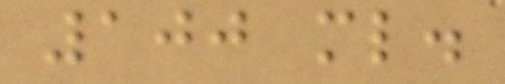100 ml.
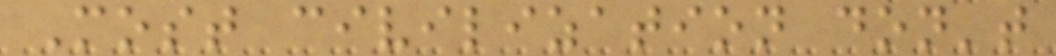Most civilization don't
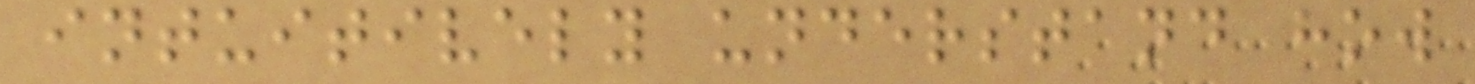intuitively understand how
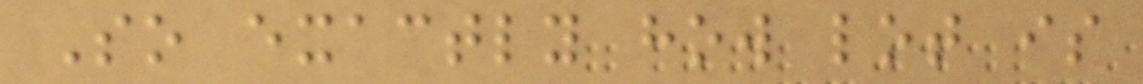So exactly how lot is
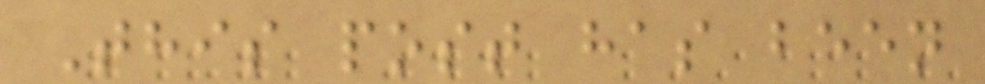This post has been
